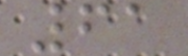61
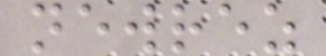newrez
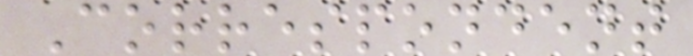Correspondent
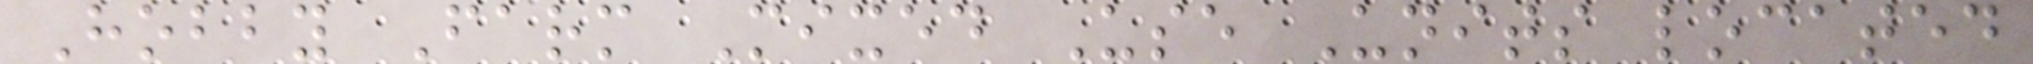Hobby Farm Mixed Use Units located
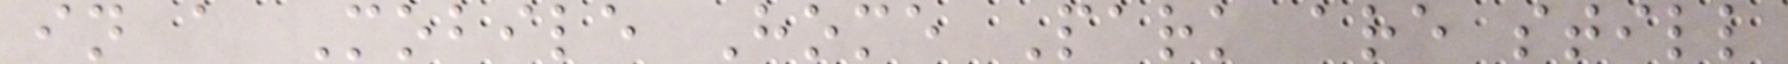in a Mobile Home Park are still
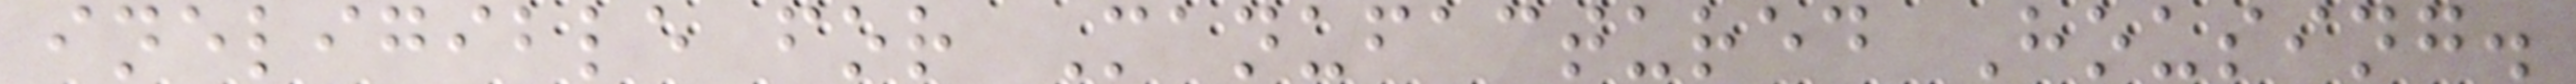ineligible for Manufactured Housing.
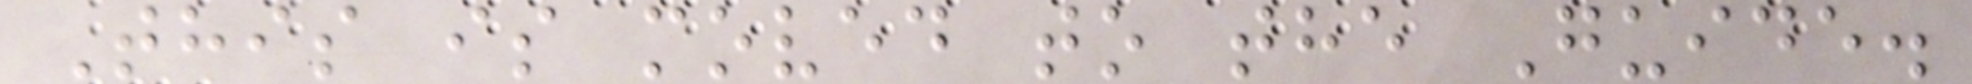This is moved to the Guide.
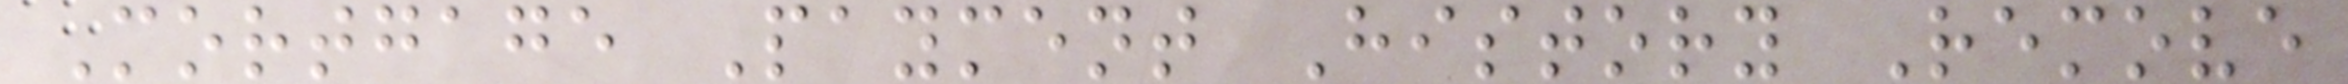Mortgage Payment History Remove
